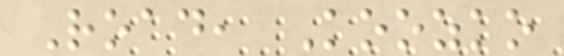Road, Koozko
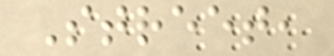Street,
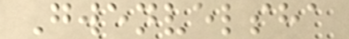Gwenvelsha
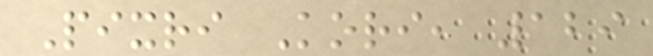Pixri Kori, 129
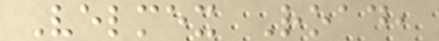Velmex Road,
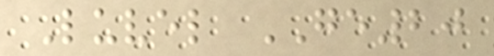Luvel GE20
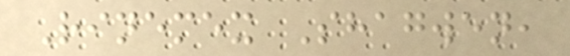Rinemex Shagwen,
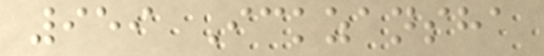959 Ickzansha
